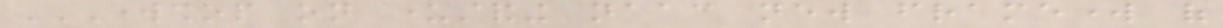WORKSHOP ON UNDERSTANDING NAAC NEW FRAMEWORK OF
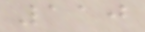110
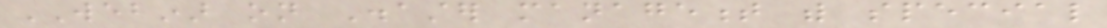WEBINAR on Disaster management with special
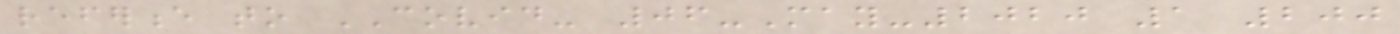reference to COVID- 06-May-2020 1 200
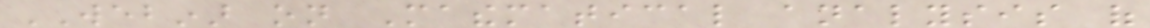WEBINAR on Mathematical analysis of
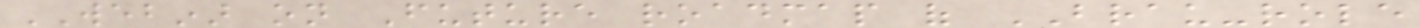WEBINAR on Future roadmap of BRAU-role
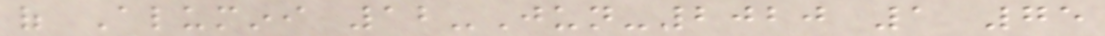of Alumini 12-Jun-2020 1 75
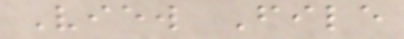View File
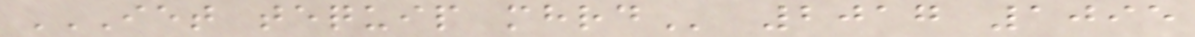IET TEQUIP MHRD 2017 1095
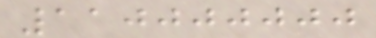110000000
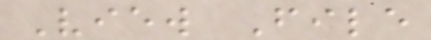View File
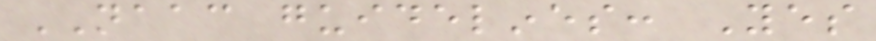NAAC guidelines: Yes
